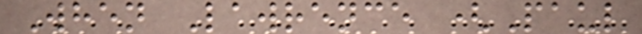When Lawrence (Paul
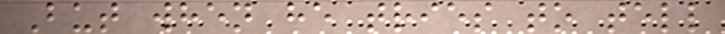But when he tries to tell
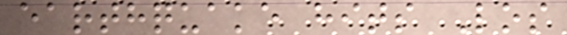earthquake hits Los
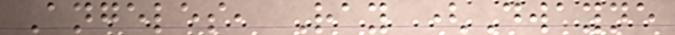Angeles, Ray (Dwayne
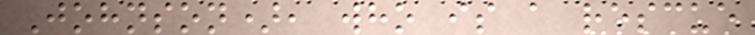Johnson), who is a rescue
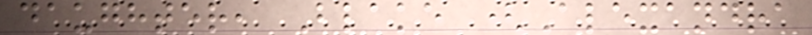daughter, Blake (Alexandra
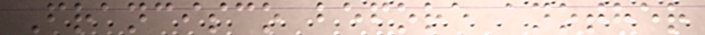Francisco before another
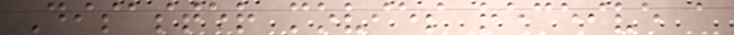Disaster movies receive a
